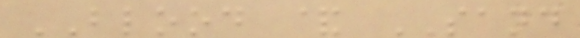BLOOD & SAND
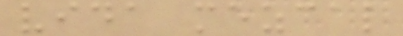vida mezcal
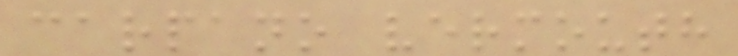carpano vermouth
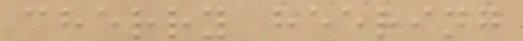cherry heering
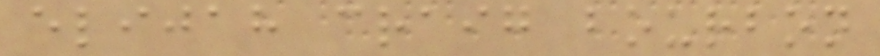elijah craig bourbon
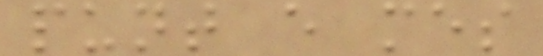punt e mes
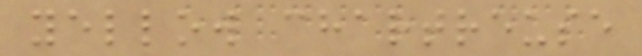yellow chartreuse
